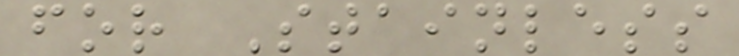for Stainless
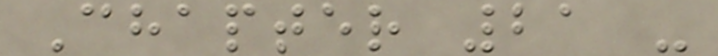Chapter 21 -
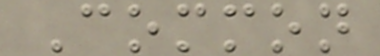Common
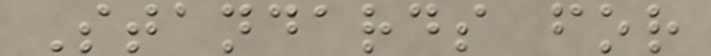Standards for
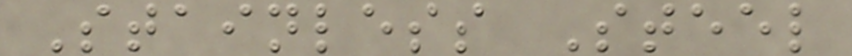Stainless Steel
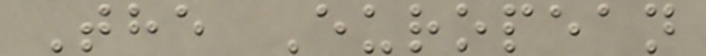The European
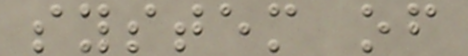system of
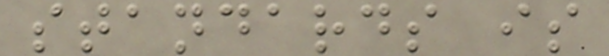standards is
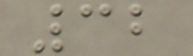32
